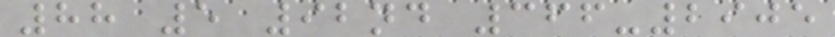88 5 92nd 366-2905
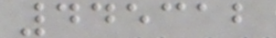445312
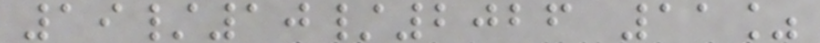19/10/2026 11%
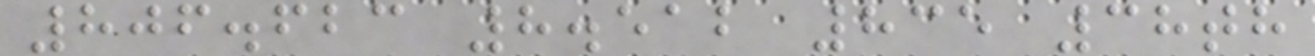806.623 8.512 835 38th
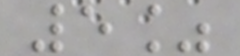5%
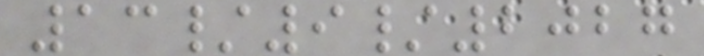13/9/2027
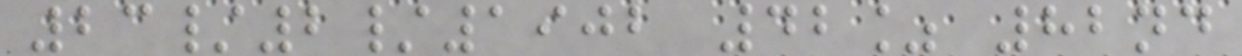23/2/1902 42% 82nd
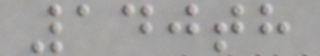140th
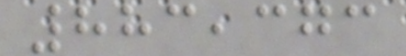883,373
